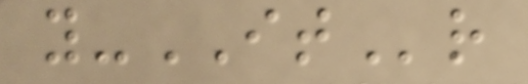y-ITr
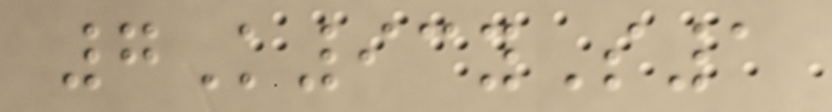7K93yS1
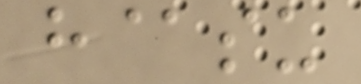h@su
